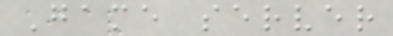Game server
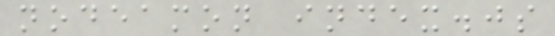nodeamon index.js
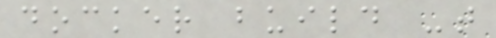docker build -t
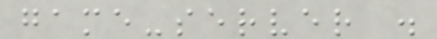game-server .
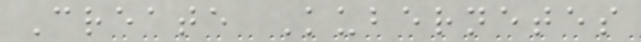Create Kubernetes
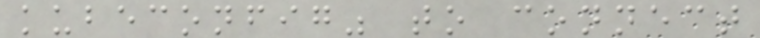kubeconfig" to connect
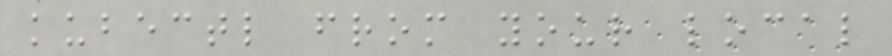kubectl from your local
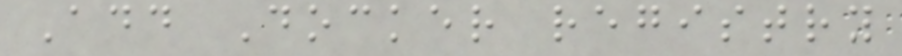Add Docker registry
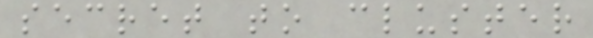secret to cluster
